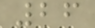26
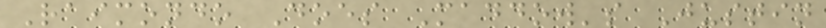Raimondo Does Maddow's Justin
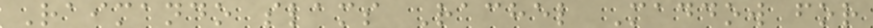Raimando slams Rachel Maddow for
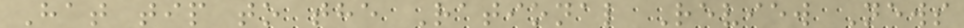Hat tip to the Rational Review News
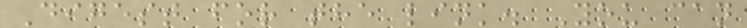Digest for the link. You can
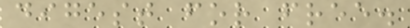digest for free.
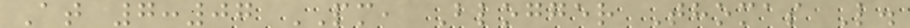At 7:07 PM, Blogger Thomas L.
